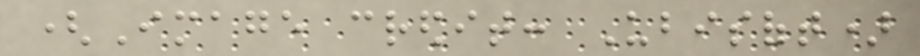(Image credit: Ubisoft)
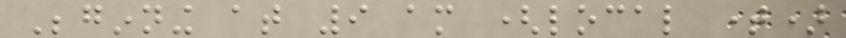Beginning at 9 am (local time)
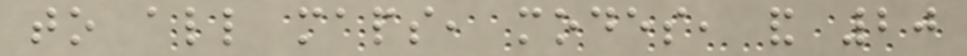to all maps, modes, and 20
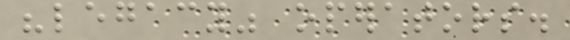"legacy" operators.
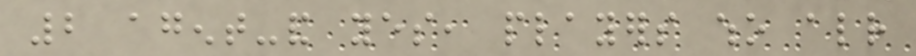2 agent-and yes, players who already
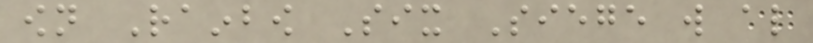own Rainbow Six Siege will also
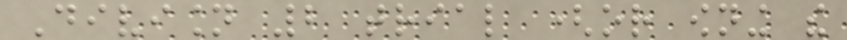Division 2 trial (or owning the
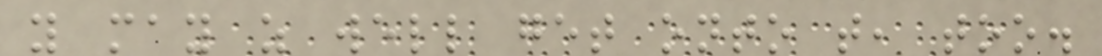you may as well get onto that, too.
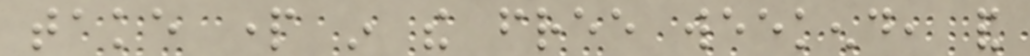take part in the free weekend, and
